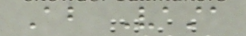About Vasta
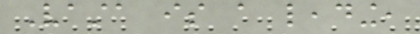Vasta is a leading,
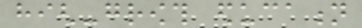high-growth education
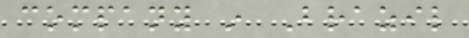company in Brazil
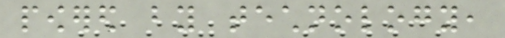powered by technology,
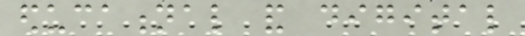educational and digital
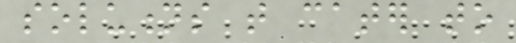solutions that cater to
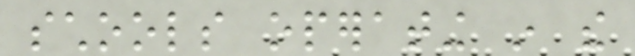schools operating in the
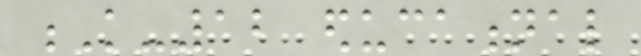K-12 educational
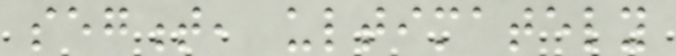segment, ultimately
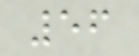56
